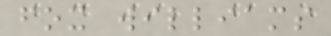fox williams
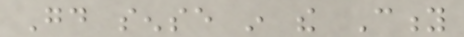Good sense in the City
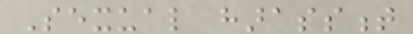Sexual harassment
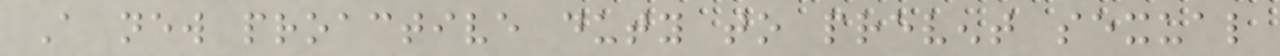A new proactive duty to prevent sexual
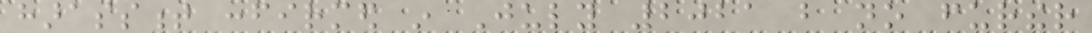harassment confirmed in July 2021 but no further
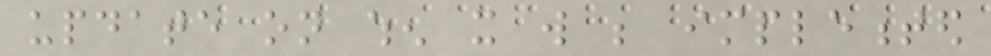update on when it will be implemented
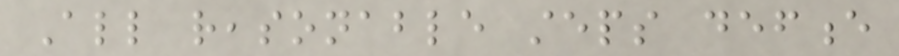All reasonable steps defence
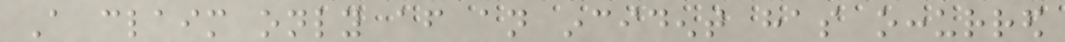A claim only after an incident has occurred
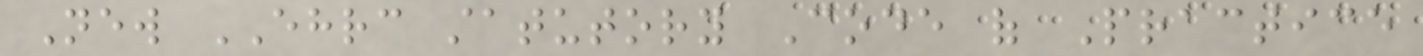New EHRC statutory Code of Practice
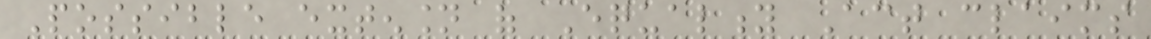Possible extension of Equality Act claims
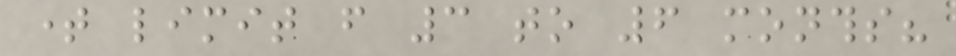time limit from 3 to 6 months?
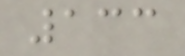133
